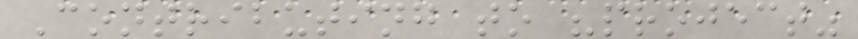Contributing to "project"
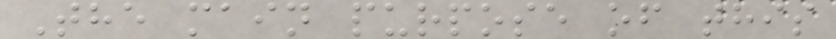The main purpose of this
